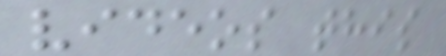videos this
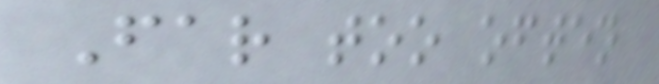Far too often
